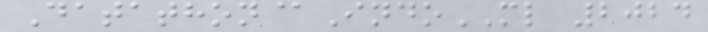Datathon@IndoML 2024
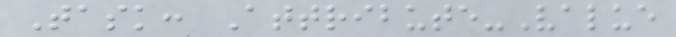Task: Attribute-Value
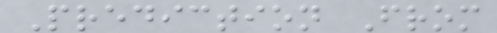Prediction From
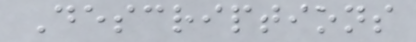Descriptions
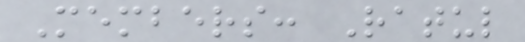Members: Ratul
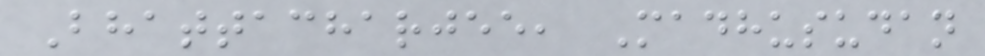Bhattacharjee, Madhusudan
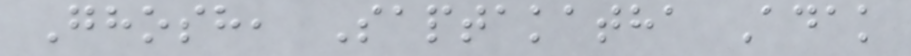Ghosh, Saptakatha Adak
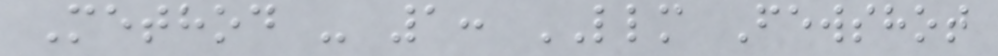Method - 1: LLM Fewshot
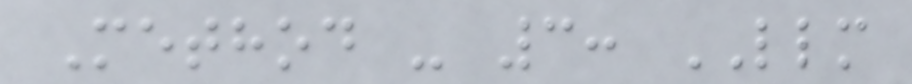Method - 3: LLM
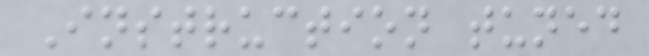Instruction tuned
